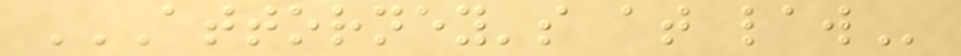ATTORNEY'S AT LAW
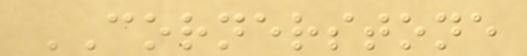CORNERSTONE
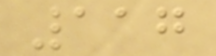117
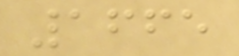1665
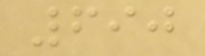690
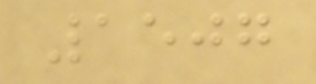1507
